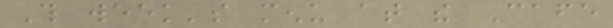This week's menu at the Cafe
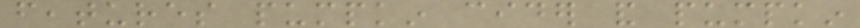features pumpkin cider and pumpkin
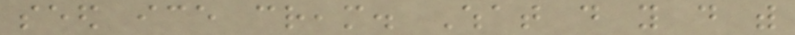seed ice cream. What do you do with
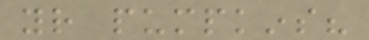your pumpkins?
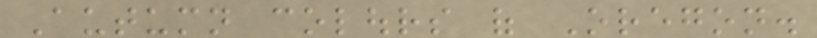Autumn colours of Oregon.
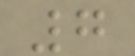7
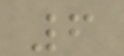6
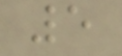5
